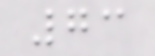73
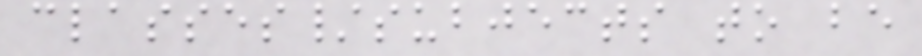classes/subjects to be
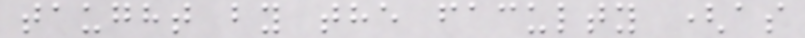taught by the faculty (as
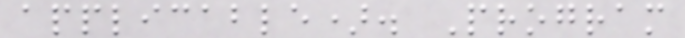applicable). Program
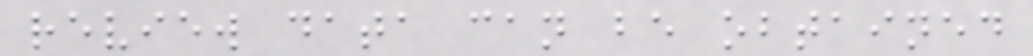review data can be obtained
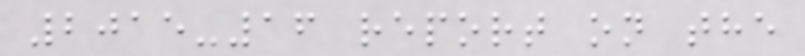2015-16 report on the
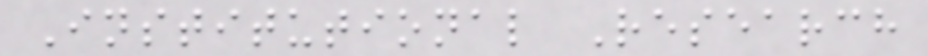Institutional Research
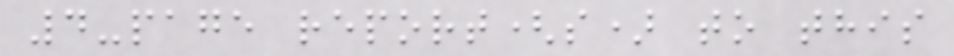4-page report(s) to this
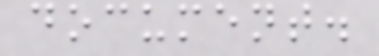document.
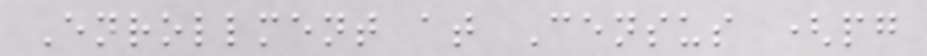Enrollment at Census (pg
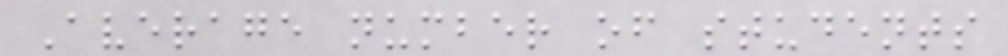Average number of students
